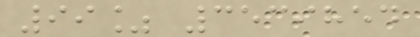99% 3539854
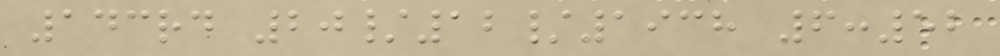143rd 20/12/1938 6:52
